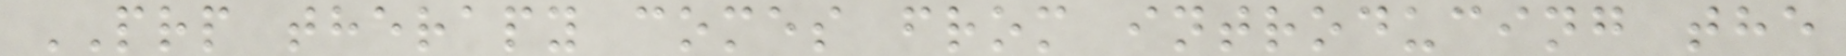PRP therapy comes from introducing the
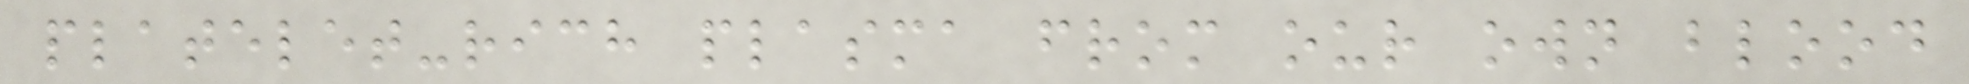platelet-rich plasma from our own blood
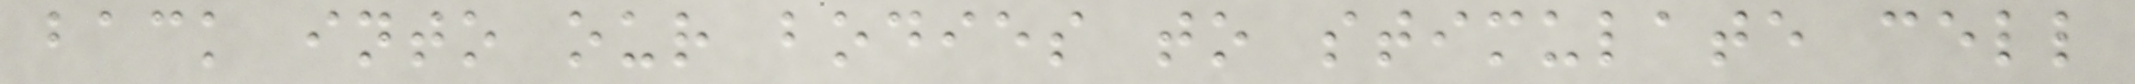back into our bodies to stimulate cell
